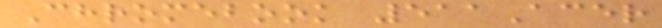Chromebook 511Acer
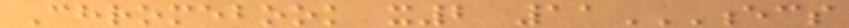Chromebook x2 11ECS
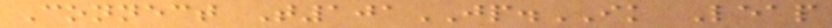Connect T101JP.IK Leap
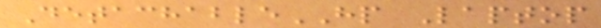DetachableHP Laptop
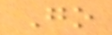Go
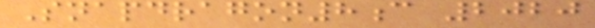Snapdragon8c 2020
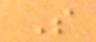S
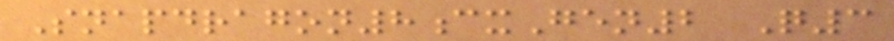Snapdragon8cxGen2 Q3
